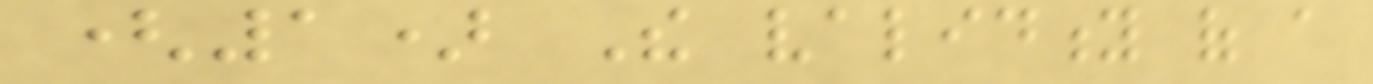(1) The validity of a
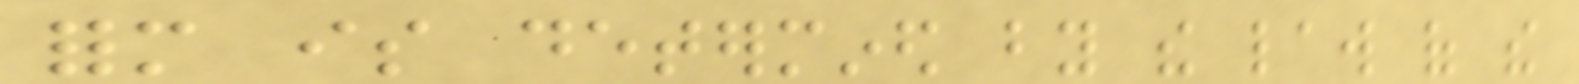form is determined by the law of the
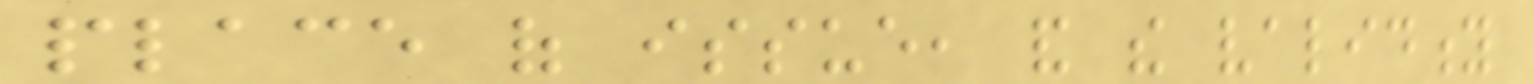place of issue, and the validity
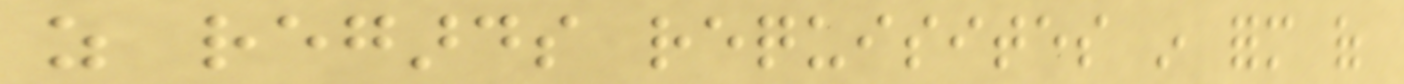as regards requisites in form of
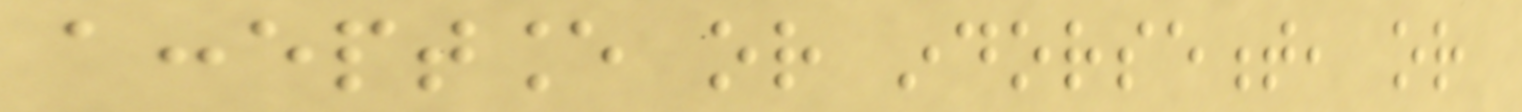acceptance or indorsement, or
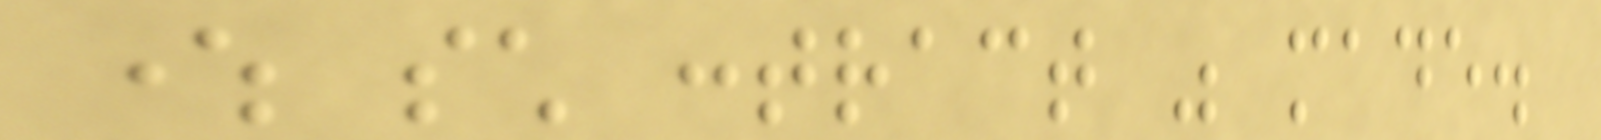where such contract was made.
